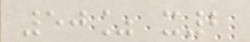50% x2
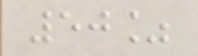50%
